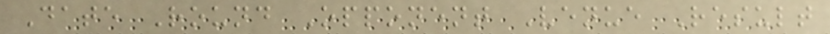Date Round Opponent Venue Result
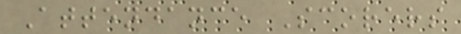Attendance Scorers
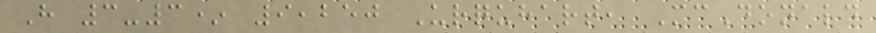H 3-3* 9,250 Urquhart, McDonald
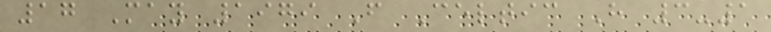17 May 1979 F Celtic H 3-1
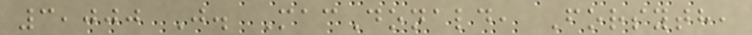3,000 J. MacDonald, Forsyth,
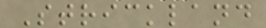Strickland
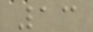13
